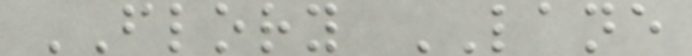FLORY LANE
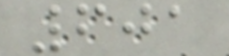601
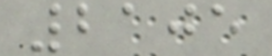2105
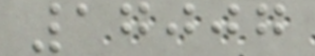17007
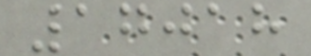17018
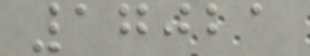17021
